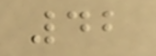42
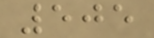505
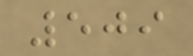509
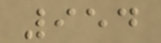954
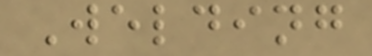Welding
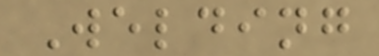Welding
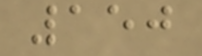150
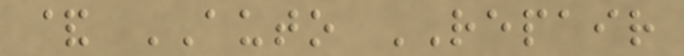& AUTO REPAIR
